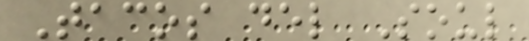Tacos del Soul
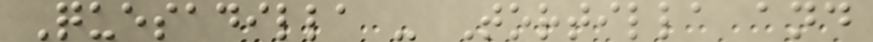Quesadilla - Tortilla and
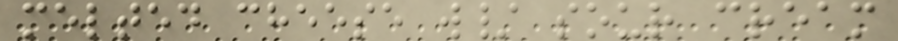melted cheese w/ sour cream
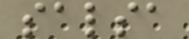salsa
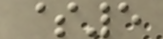$5
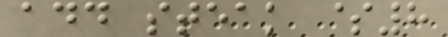add steak $8
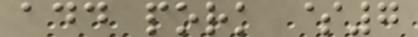add pork $7
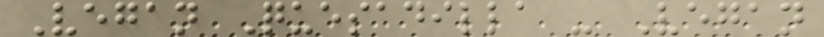Vegan Quesadilla - Vegan
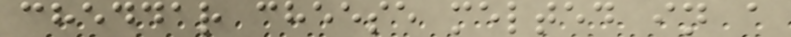cheddar cheese melted in a
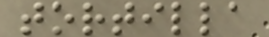tortilla
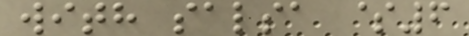with salsa $6
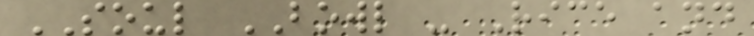SOUL BOWL - Rice and
